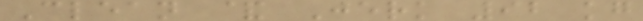Clean & Jerk 92 kg
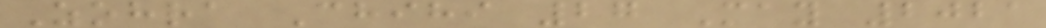Zohra Chihi 27 May 2021
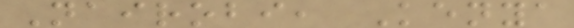Nairobi, Kenya
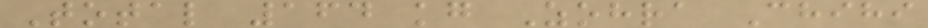Total 164 kg Zohra Chihi
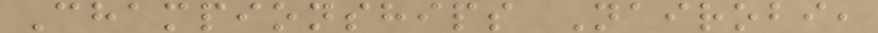Championships Nairobi,
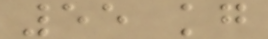55 kg
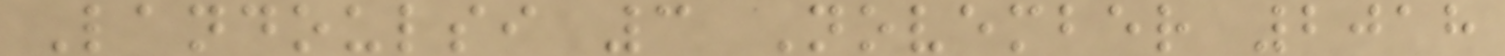Landoulsi 3 November 2018
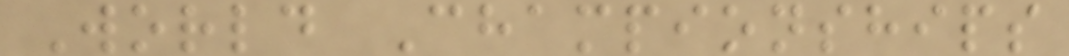World Championships
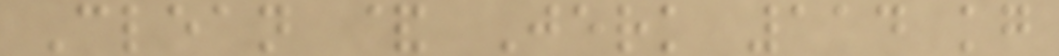Clean & Jerk 114 kg
